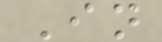In
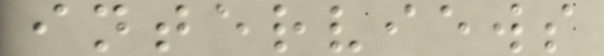interviews
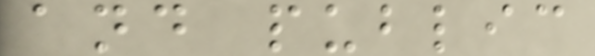and public
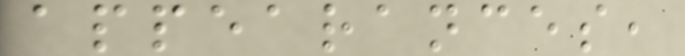appearances,
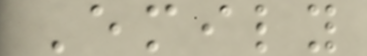Emily
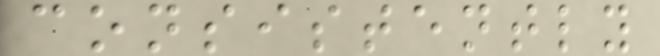consistently
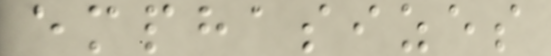emphasizes
